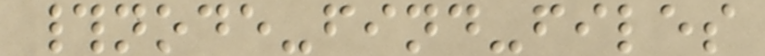#node-find-files
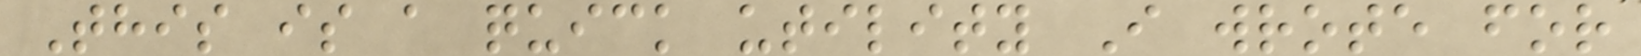This is a quick utility I wrote for
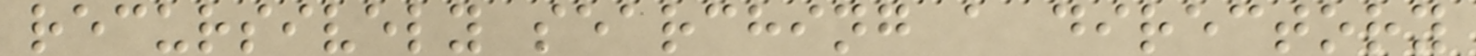recursively searching a directory
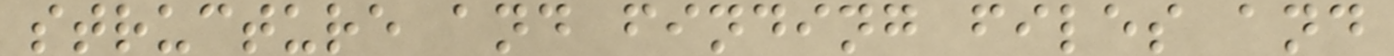structure and finding files and
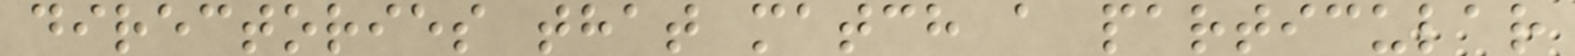directories that match a particular
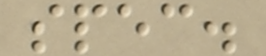spec.
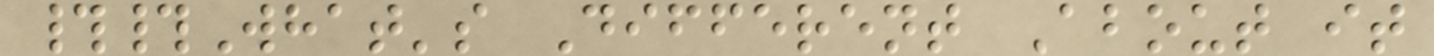##What's Different About it
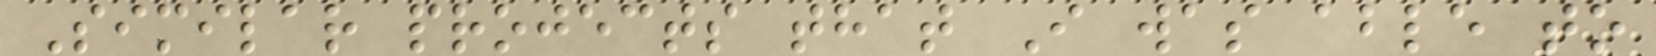Similar projects that I was able to
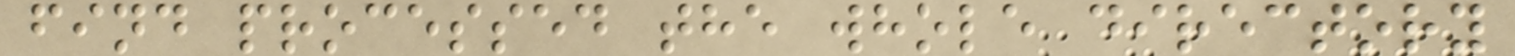find processed the whole directory
